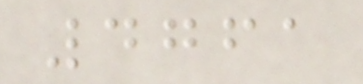4761
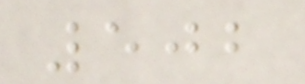502
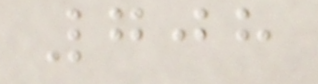708
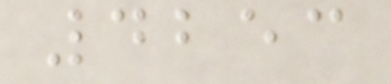4253
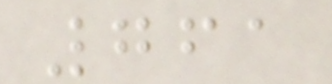761
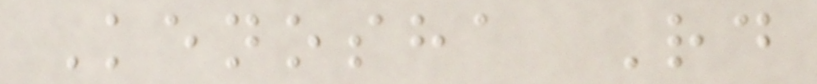Kenosha Rd
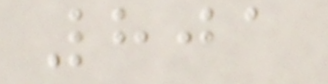801
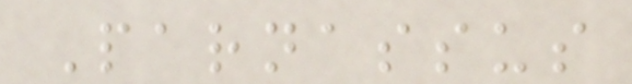Parnassus
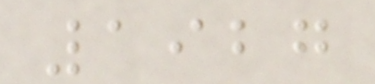1927
